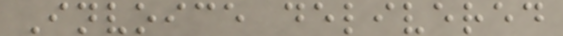Invoice delivered
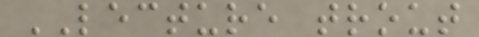LECTURE trout
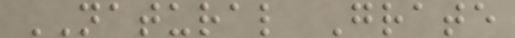NATURAL Grate
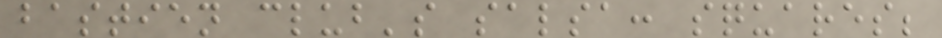bastien club's salsa: squares;
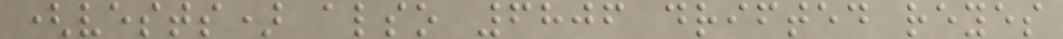(vests) also 6806 drifted reyes
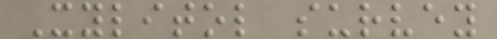Xylitol survey
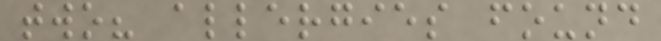two? allergies found
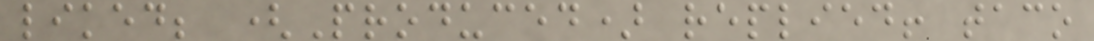liked; (Produced) replied! taco
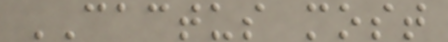CACTUS most
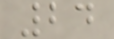24
